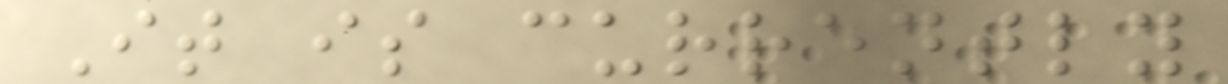It is currently
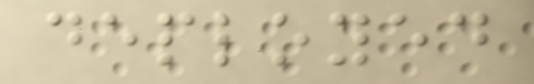deployed
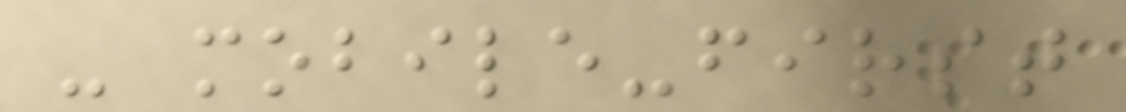- mobile-first
